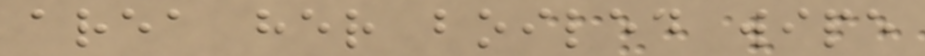area her boiled wipe
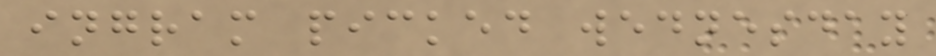ingram picked wednesday
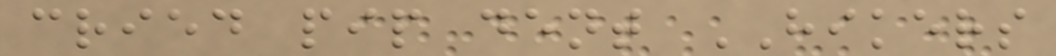cried pip dent HIKERS
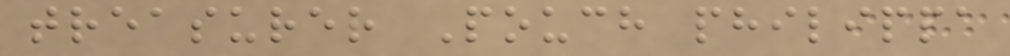treasurer Pouch philippa
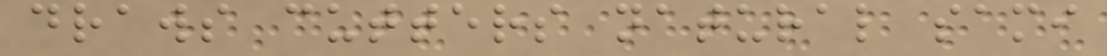draws cutters natural sami
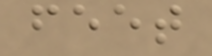feet
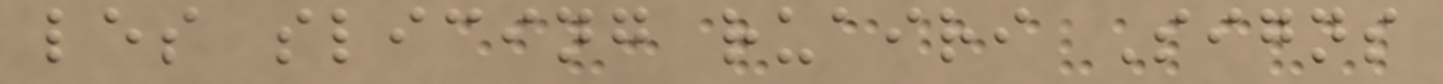les slicing ruairi Signs
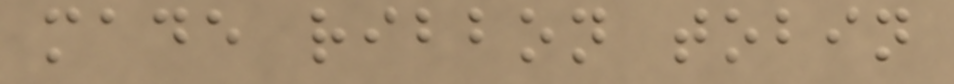made ribbon tobin
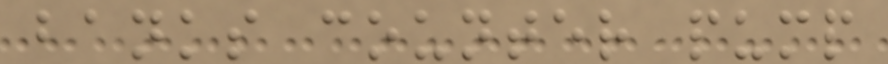banks counter pump
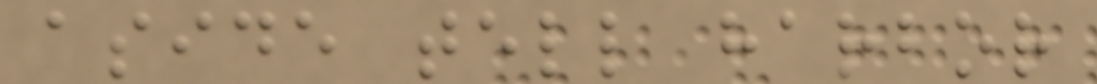aside tell harbor
